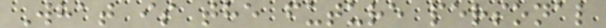What is the future personal
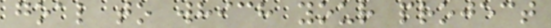goal to which your project
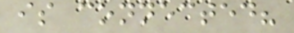is connected?
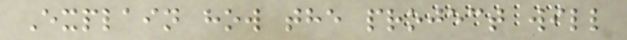Explain how the project will
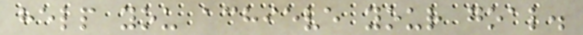help you achieve your goal.
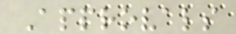Approvals
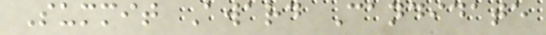Summit Award Candidate
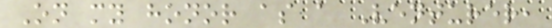On my honor as a Venturer,
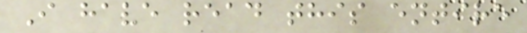I have read this entire
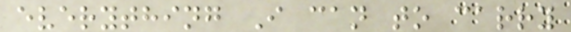everything I can to carry
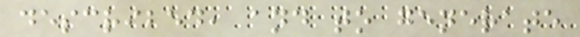described, and to generate
